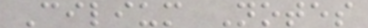Cilium Notes
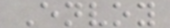Envoy
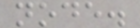node.
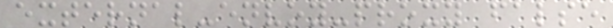external-envoy-proxy false
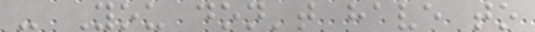- You don't have to
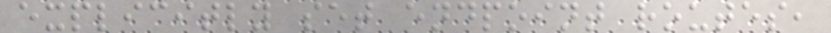explicitly set endpoint routes,
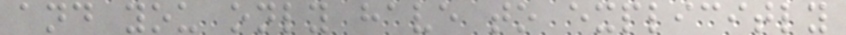and you only have to explicitly
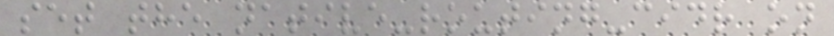set the native-routing-cidr on
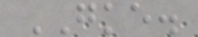GKE.
